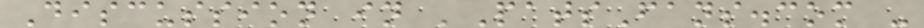Discussion in 'PatsFans.com -
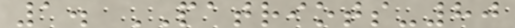1. PATRIOTS-80
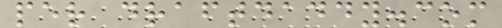per draftdaddy.com
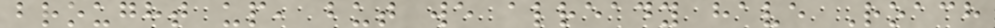brought up, but we already have Roach
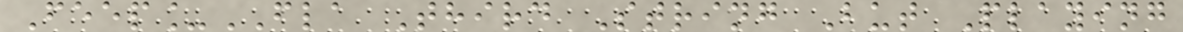Feep_FLA Third String But Playing
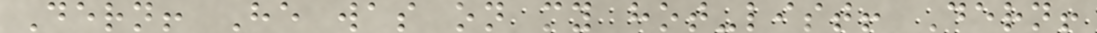Dern! He was on my hot-list! Dern!
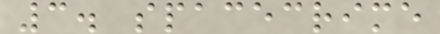3. spacecrime
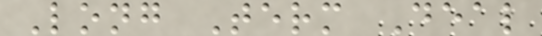Long Term Deal
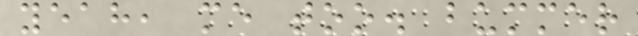yeah, me too. bummer
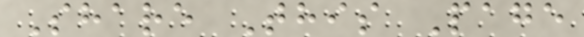Share This Page
